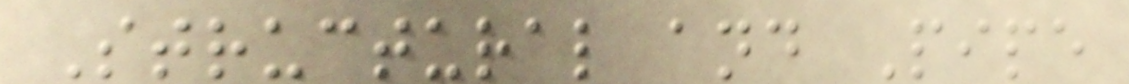Structural and Pipe
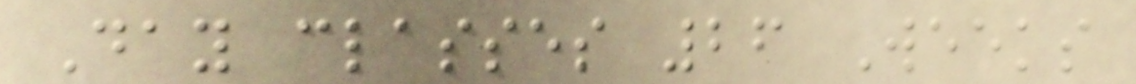Day classes 26 Weeks
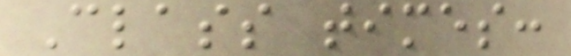Class times:
